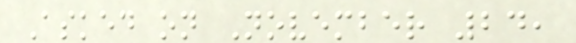Asked on November 24,
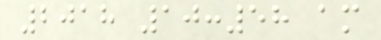2018 10:58 am
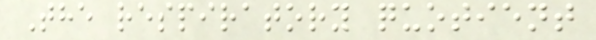The respiratory quotient
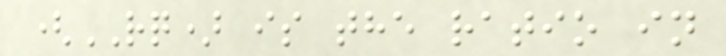(RQ) is the ratio in
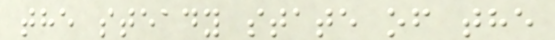the steady state of the
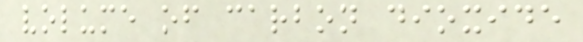volume of carbon dioxide
